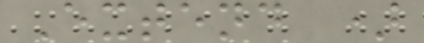Extend )
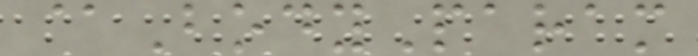@BodyParam
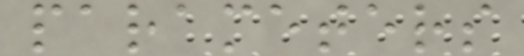parameters
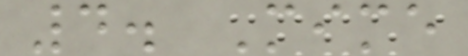4. Mime
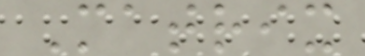Matrix
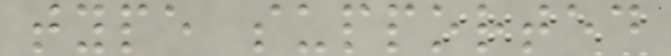type supported
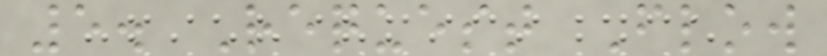5. Request Flow
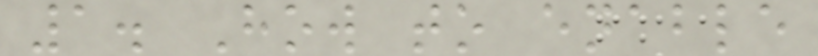1. How to enable
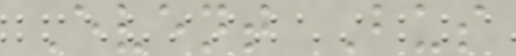Event Bus
